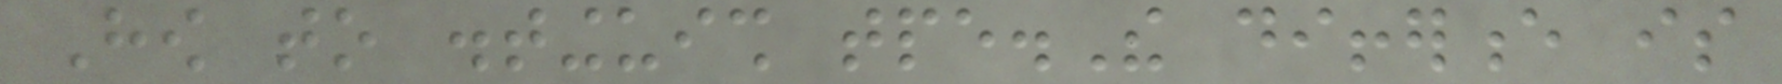How to distinguish tpe.The difference is
